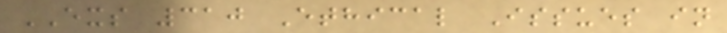EXS 310 Ethical Issues in
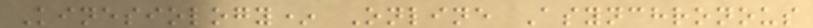Kinesiology* Online Asynchronous
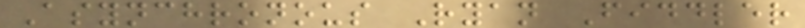Asynchronous Ryan Fiddler
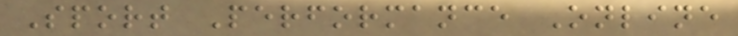Sport Performance Online
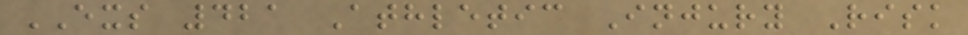EXS 421 Athletic Injury Risk
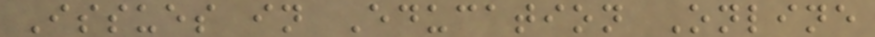Issues in Education Online
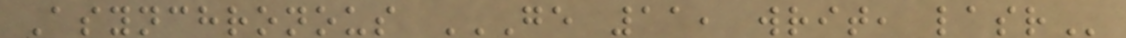Asynchronous GE 11, WRIT, LASR
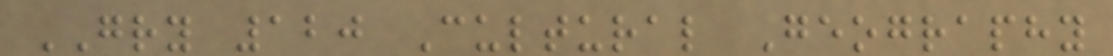GRY 120 Cultural Geography
